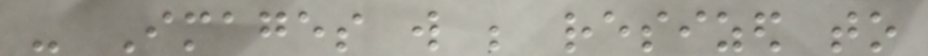- Images will be resized to
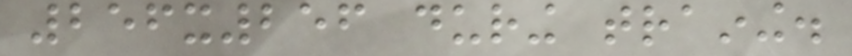256x256 during training.
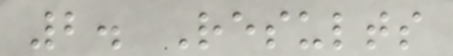2. Results
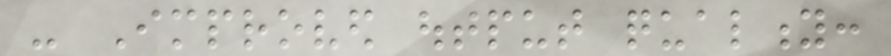- Improved output quality:
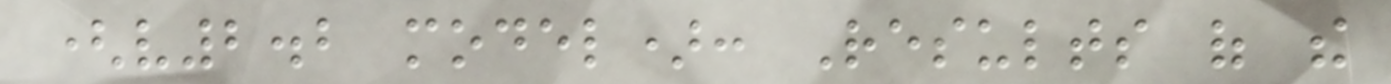(v2.2 model): Results of the
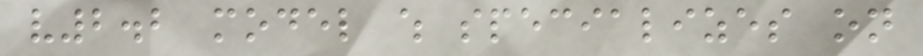v2.2 model which specializes on
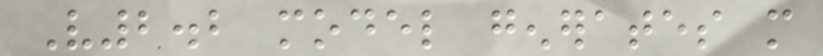V2.2 model generates more
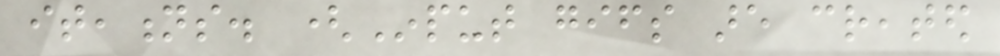iteations. (Input gifs are created
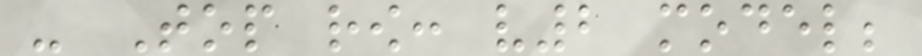- Top row: v2 model;
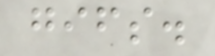gifs.
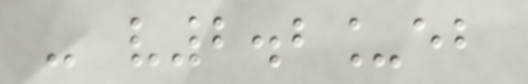- v2.2_eb
